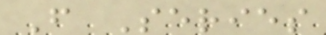F Series
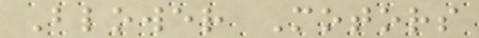Blower Motors
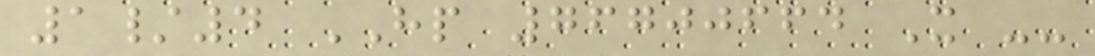1/4 HP 76700664 X --
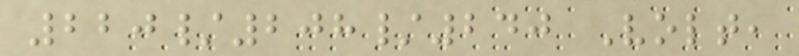220/208/240 Volt,
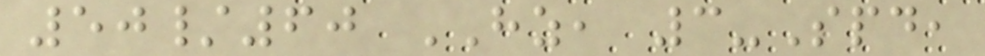50/60 HZ, 3-Spd,
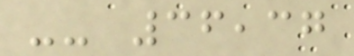-- 36,37
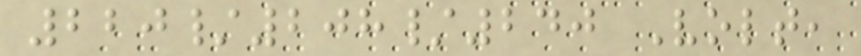220/208/240 Volt,
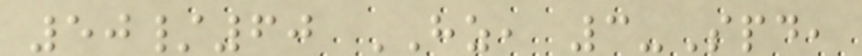50/60 HZ, 3-Spd,
